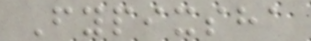Fypixsha
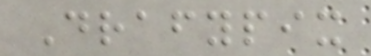Drafypix
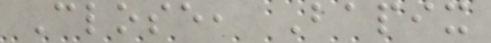Close, Bapix
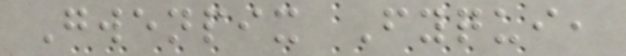Gwenpix Fyqui,
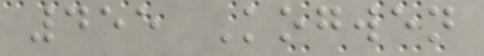455 Kogwen
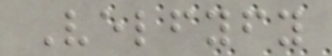Velfyfy
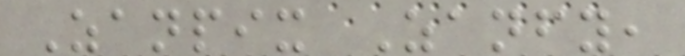Zanpix Zanfy,
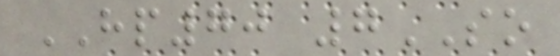HP70 7SO
